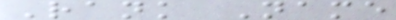Rank Name
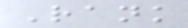Rank
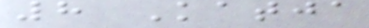8 Katja
